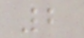2
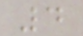4
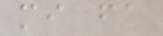mi fa
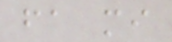fa mi
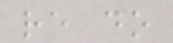re do
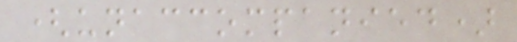(unaccompanied)
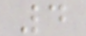4
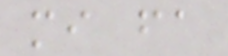mi fa
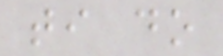ti do
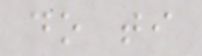do ti
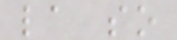la so
